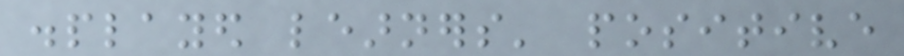displayed learners' positive
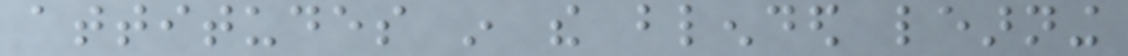attitudes in the blended learning
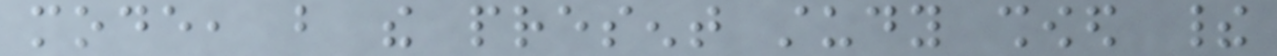mode, but the present study showed their
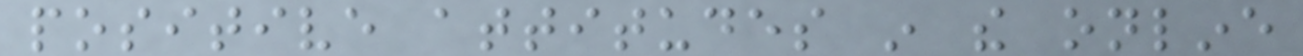positive attitudes in the online
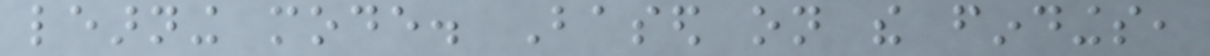learning mode. Based on the findings,
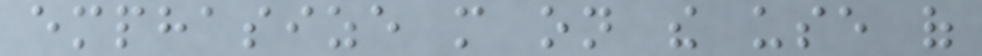emphasize more on the use of
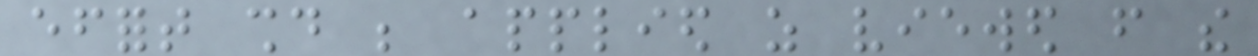effort should be applied as viewed from the
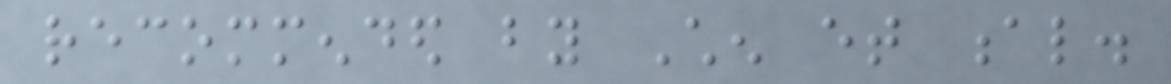recommended by Chen et al.
